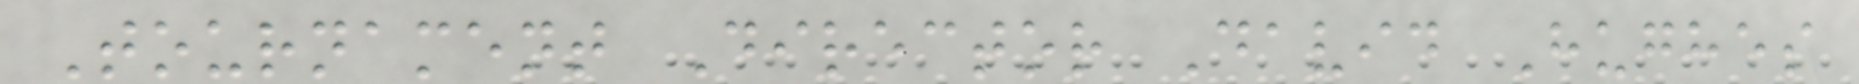Tournament Director David Hughes
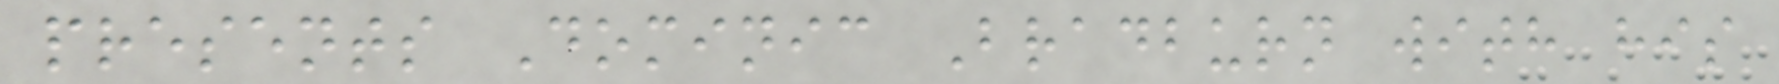presents Dominic Bradburn with his
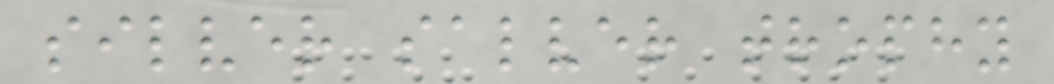silver salver trophy
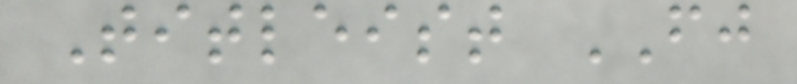Titleist FJ
